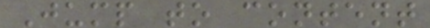Jump to content
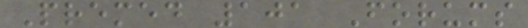Premed 101 Forums
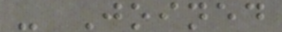- Joined
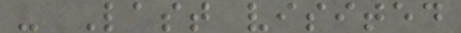- Last visited
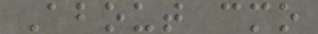About cmo
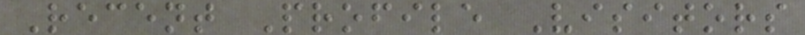Recent Profile Visitors
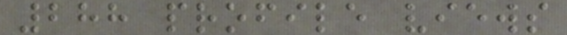288 profile views
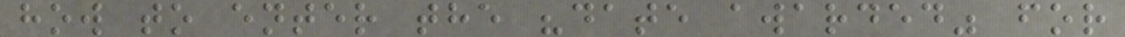how to enter the "date awarded" for
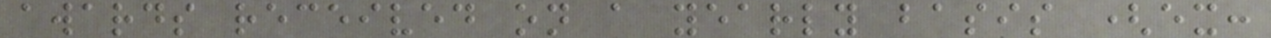awards received on a yearly basis (ex:
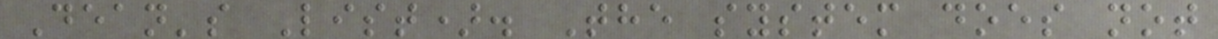Dean's List). The system does not
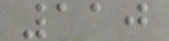110
